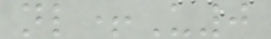nl+U0
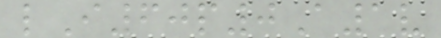lI60p0A1v
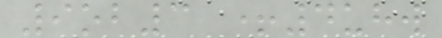9ob3 +4uhw
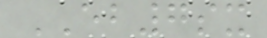EB7sx
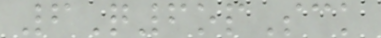6Q6opSck
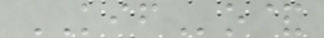KIFo&
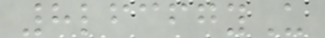8lfcfgyU
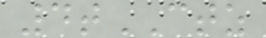4tCTZ
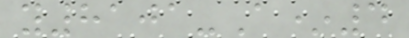y8101-A*4
